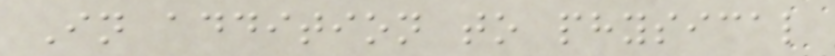In addition to physical
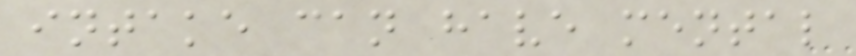intake can have mental
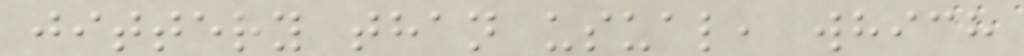jittery than usual, which
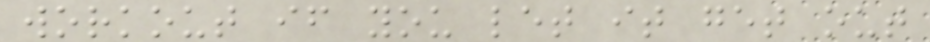workout if you let it get out
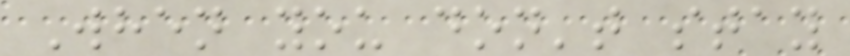When you don't stay
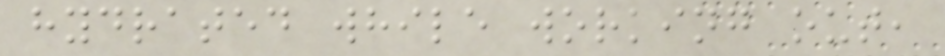hydrated while working out,
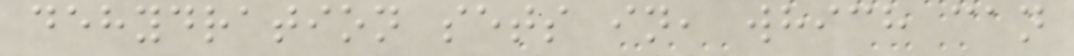dehydration sets in, which can
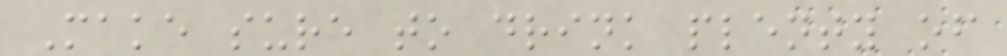Make sure to drink plenty of
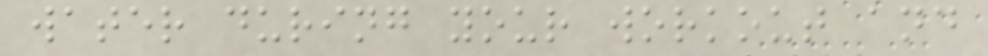water during your workout and
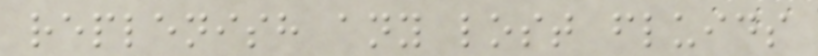replenish any lost fluids
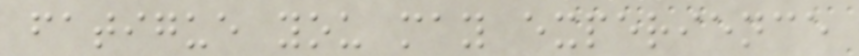fatigue you may experience
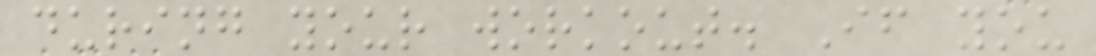during your workout. If you
